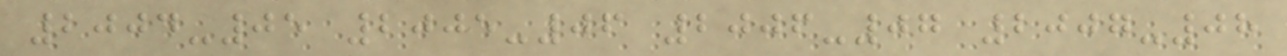2004-05 2005-06 2006-07 2007-08
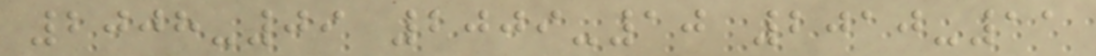2008-09 2009-10 2010-11
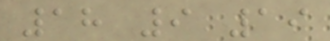18 9 19
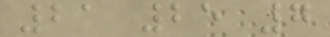21 25 7
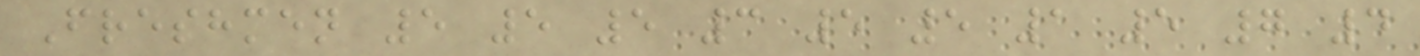Freshmen 5 5 5 3 5 5 1 5 7 4
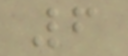6
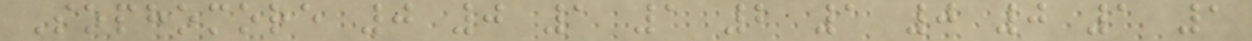Sophomore 0 0 1 1 2 1 0 0 1 1
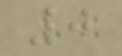0
